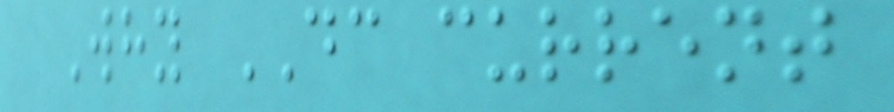Why DC current
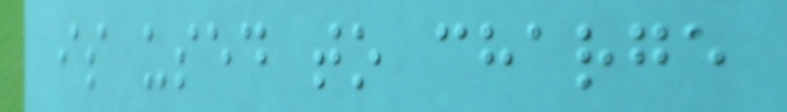is used to charge
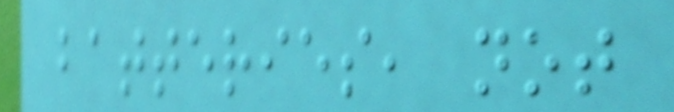batteries, not
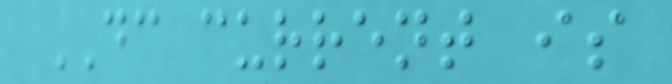DC current is
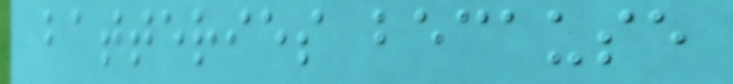batteries because
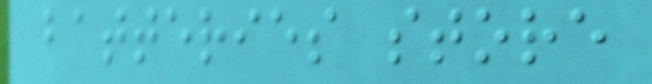batteries store
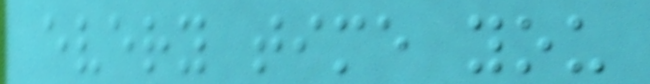every time you
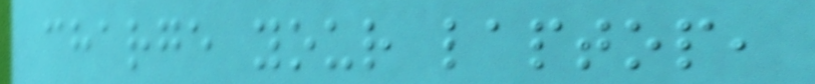charge your laptop,
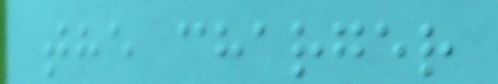the charger
